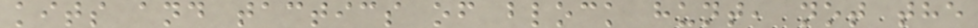kits and tactics of block hunt, not the
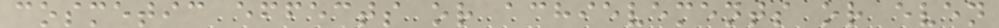cosmetic effects or achievements or even
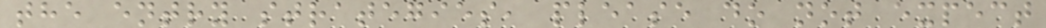the entry strategies, please do not expect
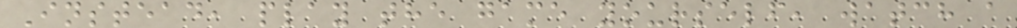Instead, play the game yourself, watch a
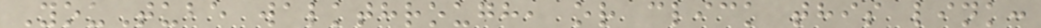YouTube walkthrough, or click this link:
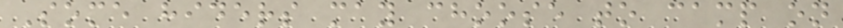Some hiders may choose to camp on
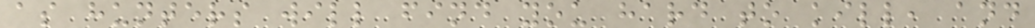as hunters will find you hard to kill, and
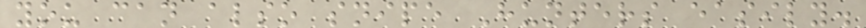you can also snipe Hunters easily.
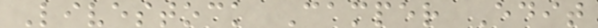Livestock Camper Edit
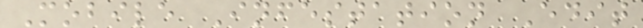Mobile Infestation Edit
